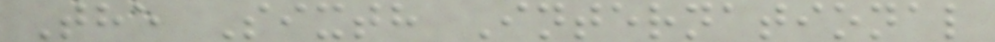The Sixth International
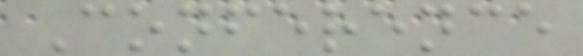Conference
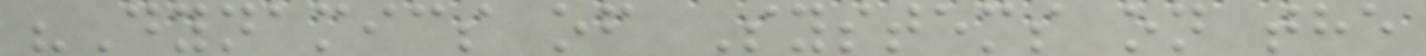"Dynamics of Systems on the
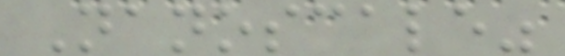Nanoscale"
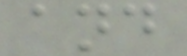and
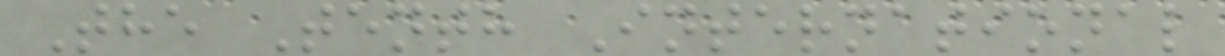The Tenth International
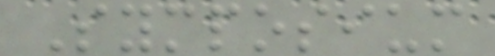Symposium
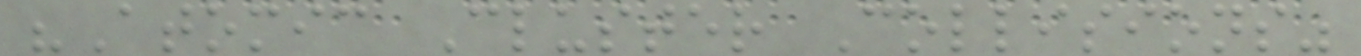"Atomic Cluster Collisions"
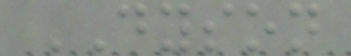DYSON
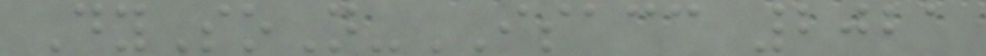DySoN-ISACC 2021
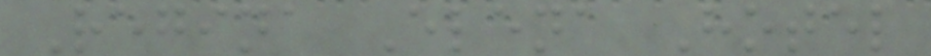Regina Elena Hotel
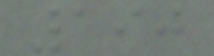190
